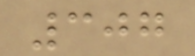307
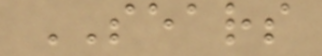SEARS
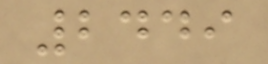2449
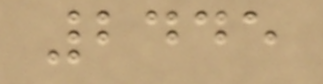2445
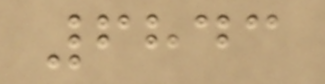6843
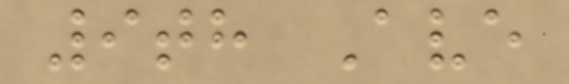9th Ave
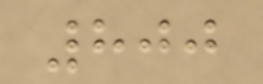800
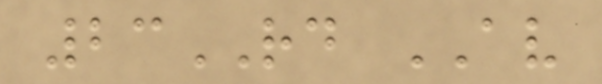23RD AV
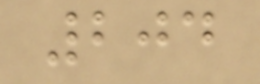204
